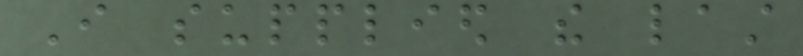I supplied the last
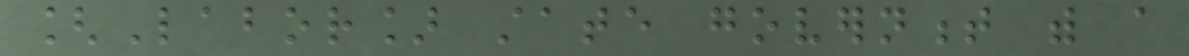[Labor] state government with a
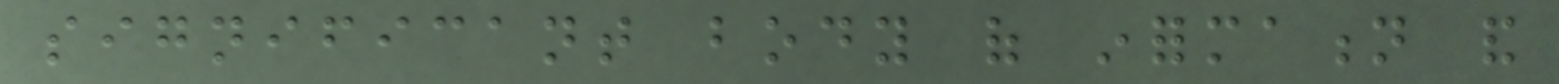significant body of information and
